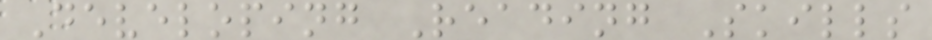Developing Reading Skills
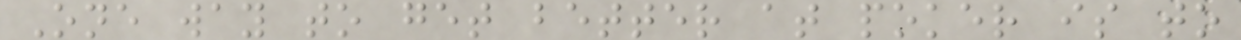One way to get better at poker is to
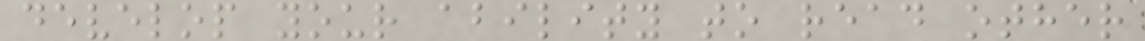develop your ability to read other
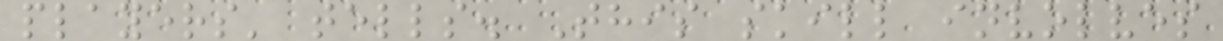players' tells. This skill involves
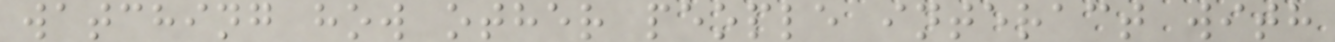watching how other people interact with
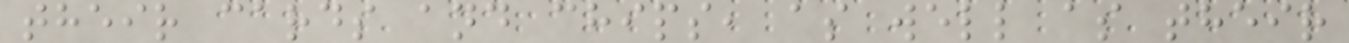their cards and chips, as well as their
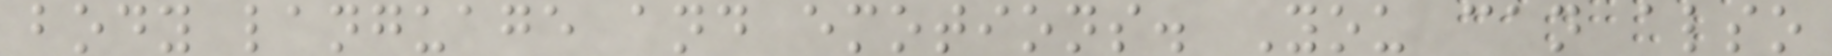body language and emotions. You can also
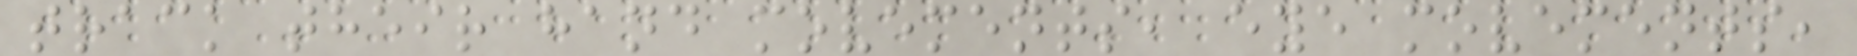track their hand movements, eye movements,
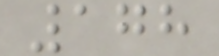178
